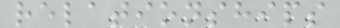relationships
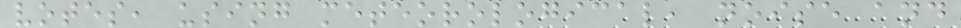votes, using meteorological, noise and
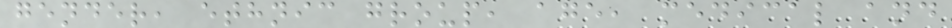gender, ethnic group, age, medical and
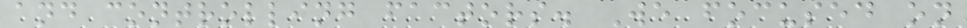and controlling factors. We focused on
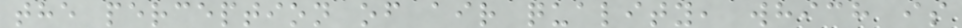the perception of air quality, which is
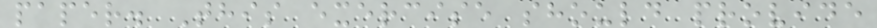paper. This exercise should provide
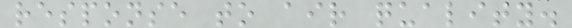response to air quality.
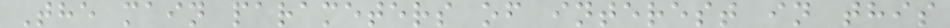The main parameters of interest in this
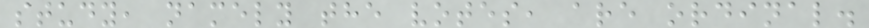study, namely the votes, are ordinal.
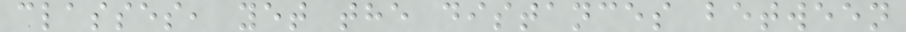classes, yet the distances between
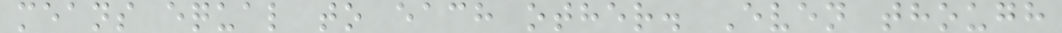means equal to each other. Even though
